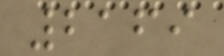2169
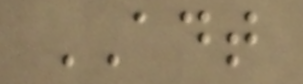ADT
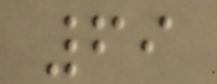69
